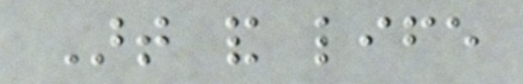Art and life
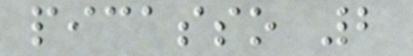picasso 2
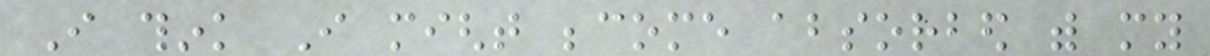I think I might become absorbed with my
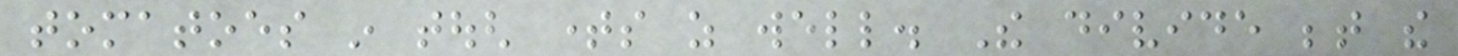tomatoes in tough times as well. The divide between the
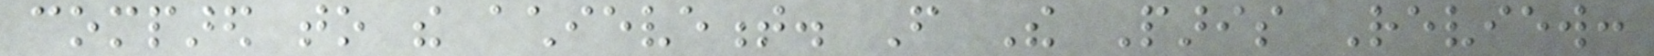compared to the achievement. From The Paris Review:
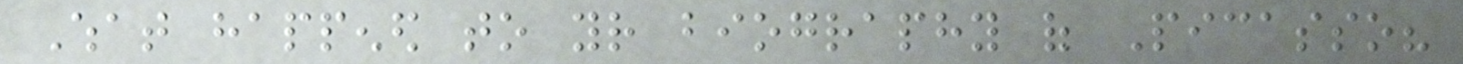What happened to your biography of Picasso?
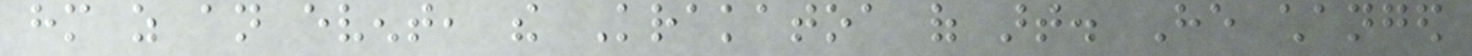him as an event, the Krakatoa of art. He changed
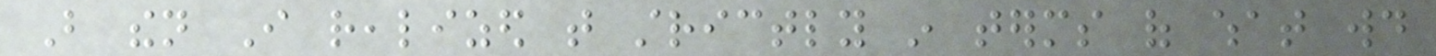But then I realized that strictly in terms of what would
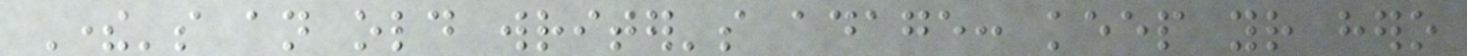There's an old writer's adage: keep your hero
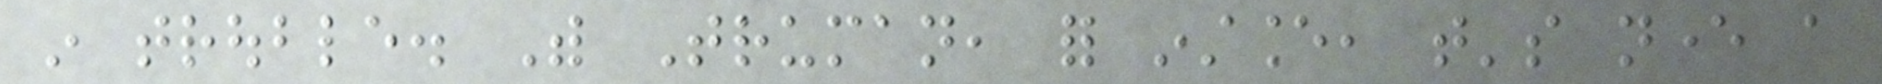in trouble. With Truman, for instance, that's never a
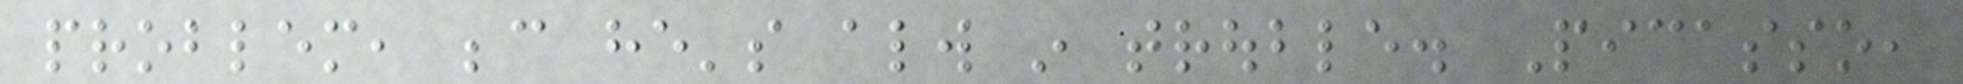problem, because he's always in trouble. Picasso,
